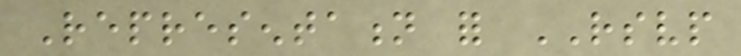Representation for RSVP
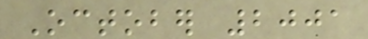October 2001
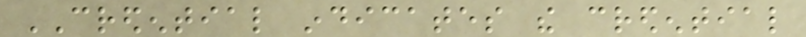CREDENTIAL indicates the credential
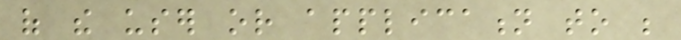of the user or application to be
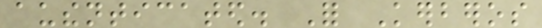authenticated. For Kerberos
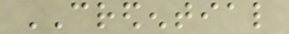CREDENTIAL
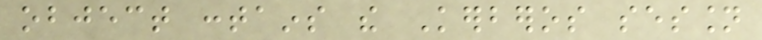object contains the Kerberos session
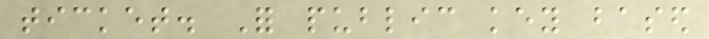ticket. For public key based
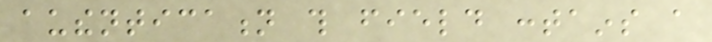authentication this field contains a
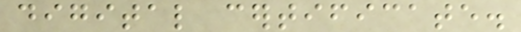digital certificate.
